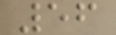56
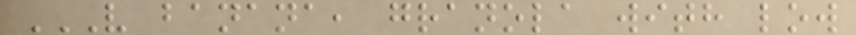V BANANA, GRANOLA WITH LOW
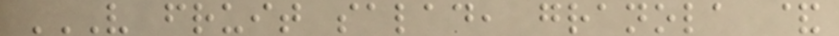V FRUIT SALAD, GRANOLA &
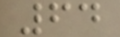64
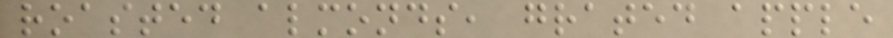roasted almonds, grated apple
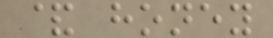& honey
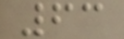63
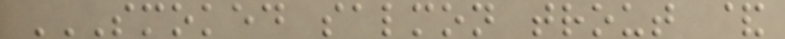SMOKED SALMON TROUT &
